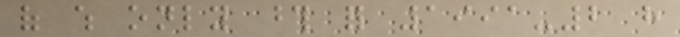of which only those for 1991-2 have
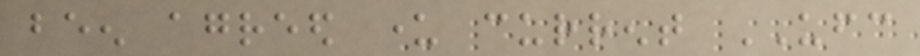been agreed under current UFC
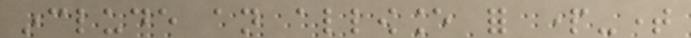include an allowance for part-time
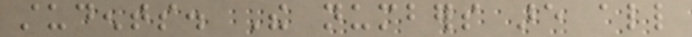students. The numbers are all
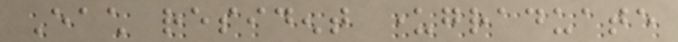Each resident undergraduate
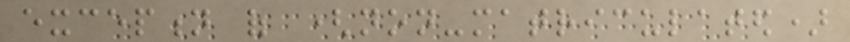exception of (non-matriculated)
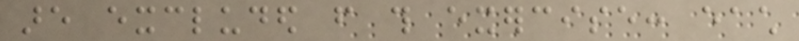are excluded from this exercise: each
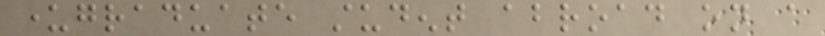undergraduate student abroad on a
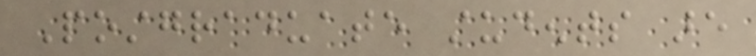Postgraduate students are
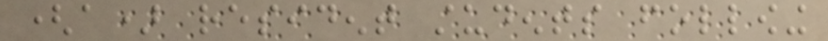(a) resident students following
